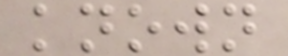known
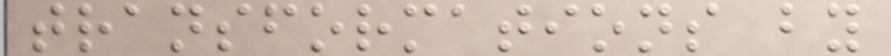transformations by
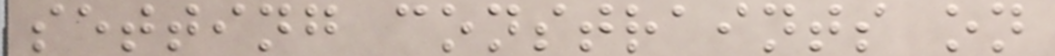setting constraints on
